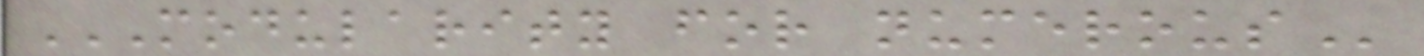MODULARITY FOR NUMEROUS
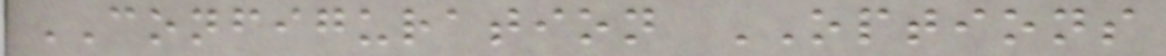CONFIGURATION OPTIONS
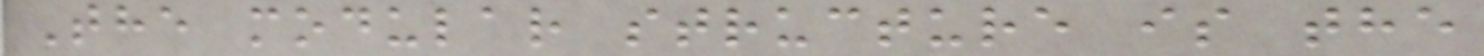The modular structure is the
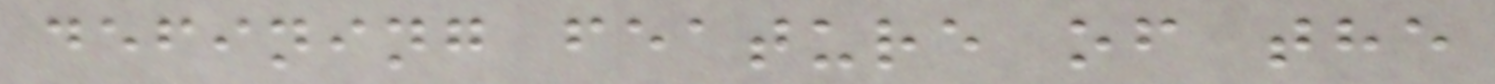defining feature of the
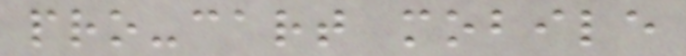pro-cart mobile
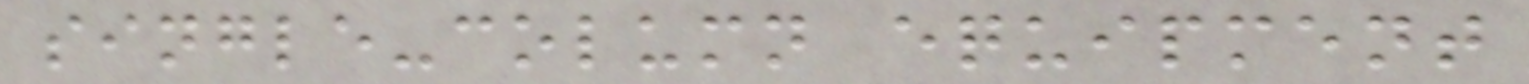single-column equipment
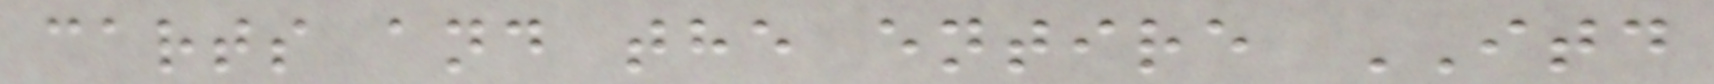carts and the entire ITD
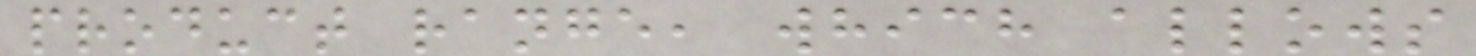product range, which allows
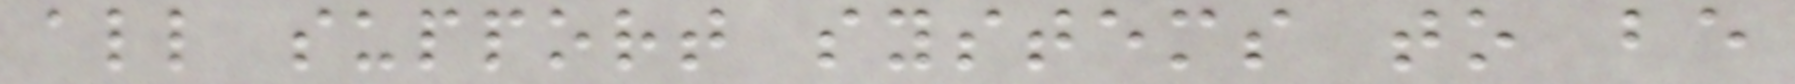all support systems to be
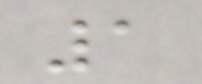1
